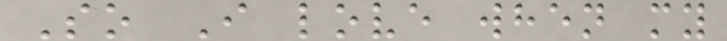So I love when my
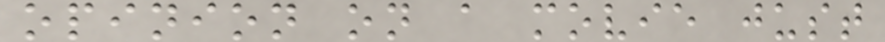opinion on a movie just
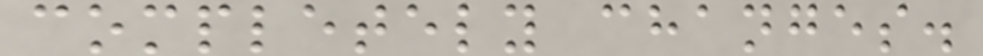completely changes.
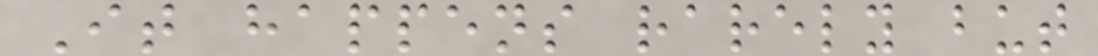It happens rarely but
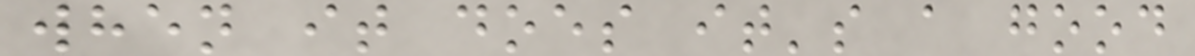when it does it's a good
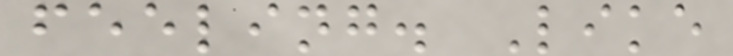feeling. Like
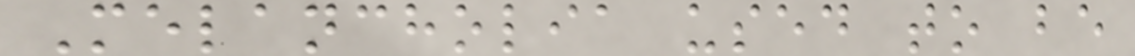Melancholia used to be
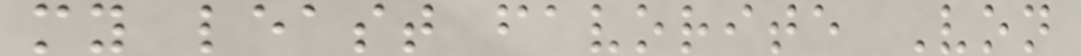my least favorite Von
